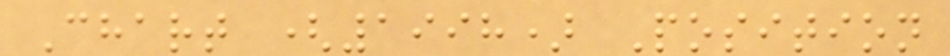Chart (1998) Position
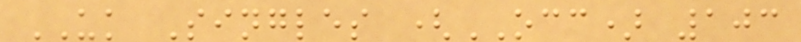UK Singles (OCC) 103
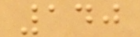140
